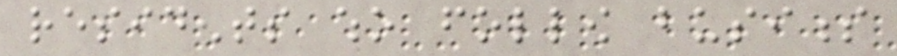residents who follow business
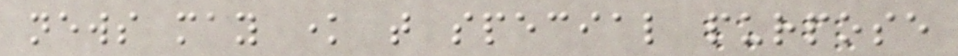news may know that special purpose
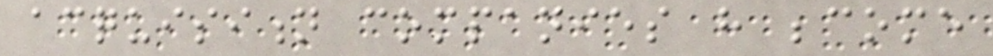acquisition companies have become
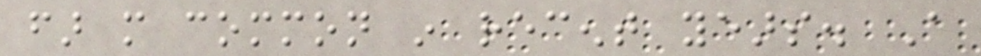far more common in recent years. A
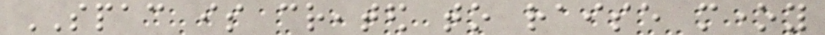SPAC is created to raise money
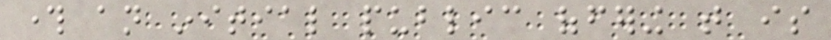through an initial public offering that is
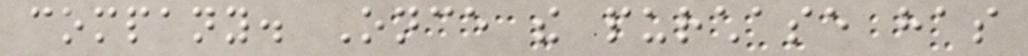company. Once the purchase has
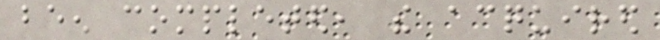been completed, the acquired
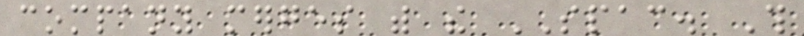company merges with the SPAC. This
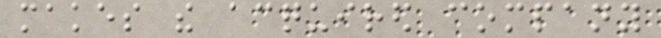makes the acquired company
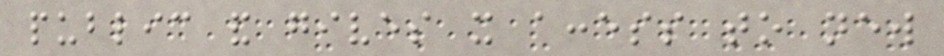public and gives it access to new
